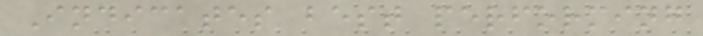Indicates best performing
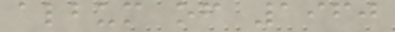album of 1960
